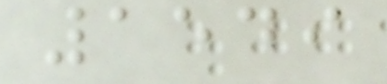1549
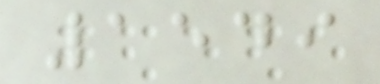1549
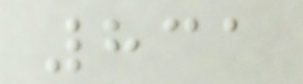831
